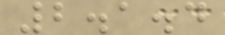2.1.4
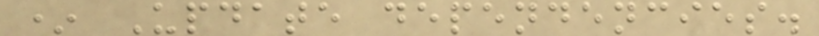* Update dependencies.
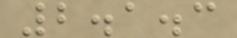2.1.3
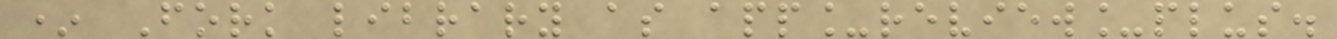* Fork library as app_review_plus.
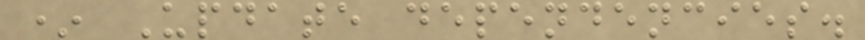* Update dependencies.
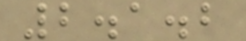2.1.2
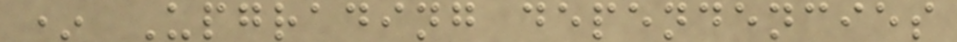* Upgrading dependencies
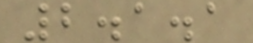2.1.1
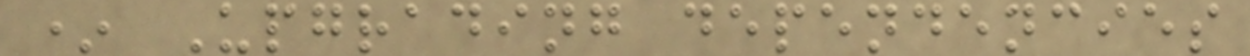* Upgrading dependencies
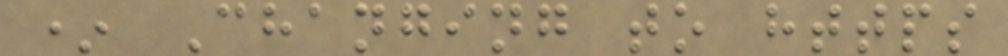* Changing to https
